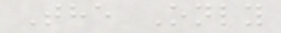The Only
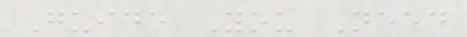Guide You Need
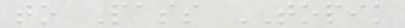to Pass TOPIK
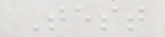Test
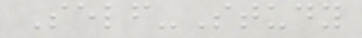Self-Study
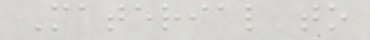Material to
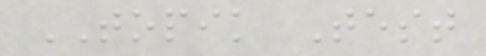TOPIK Test
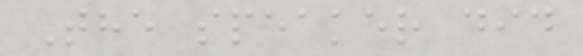The speaker did
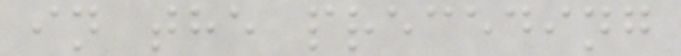in the preceding
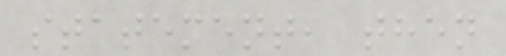statement, then
